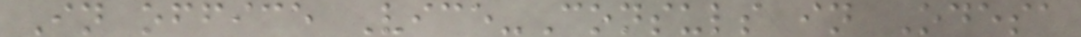In office Vice-Consuls in Odesa
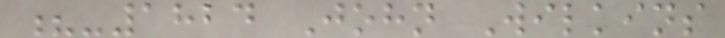?-1824 John Wilkins
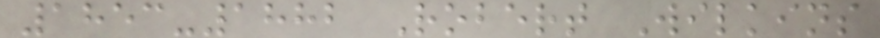1853-1882 Robert Wilkins
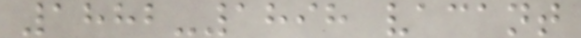1882-1898 vacant
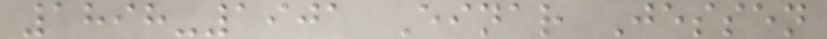1898-1901 Einar Jessen
